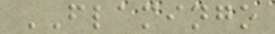FLAMINGO
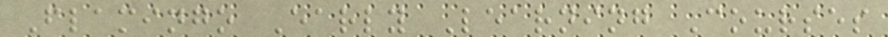Flamingo Early Learning Courses
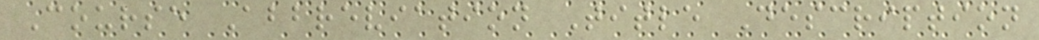Course Abbreviation Title Description
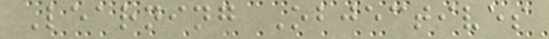Learning Objectives
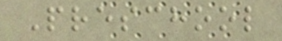Preschool
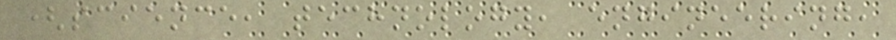(science, technology, engineering,
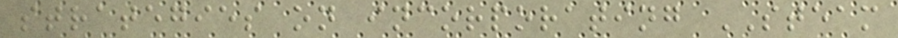strategies on incorporating STEAM
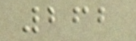262
